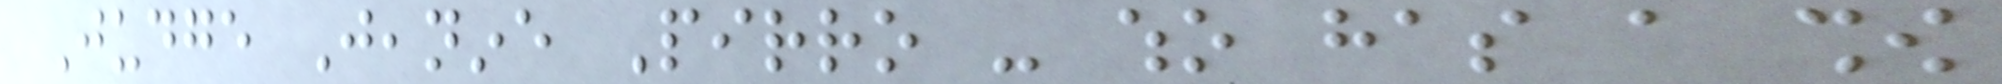Judge Jeanine Pirro - who has a show
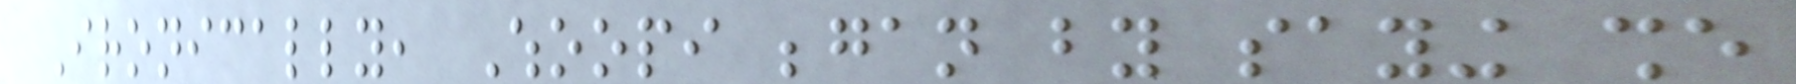Ironically, Whoopi began by saying she
